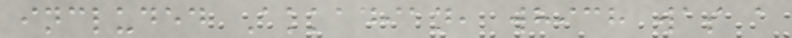included Akkadian, which was a
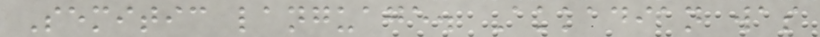Semitic language. Akkadian was
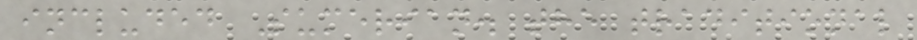included Sumerian. the traditional
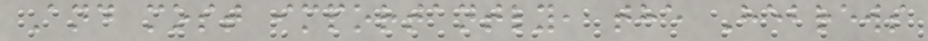And most importantly, the Hebrews
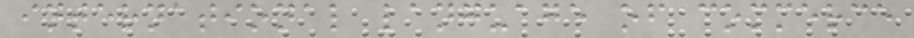international language of commerce
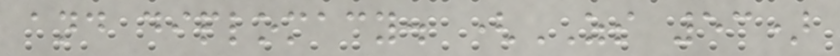and diplomacy. (ZS 53)
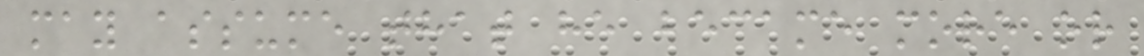may assume that he became more or
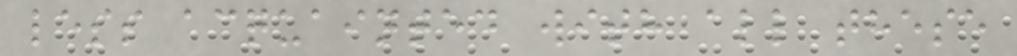less acquainted with all these
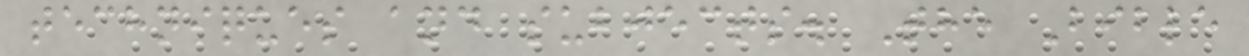techniques and subjects. The Bible
